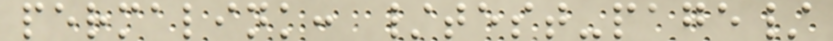permalink: /test-page/
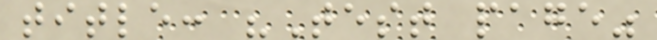title: "Test page"
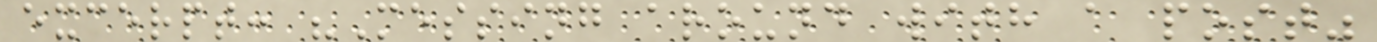excerpt: "Messing around with a post"
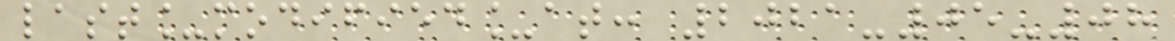last_modified_at: 2021-05-08
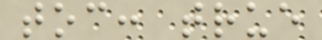toc: true
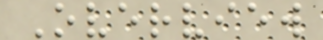Overview
